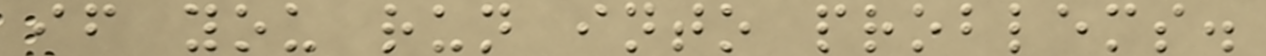if you run into problems.
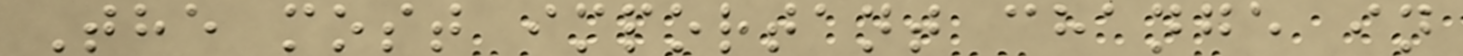The most important change in
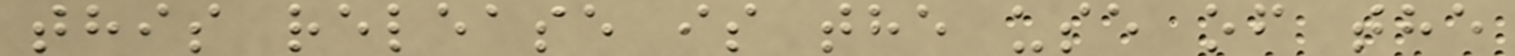this release is the use of the
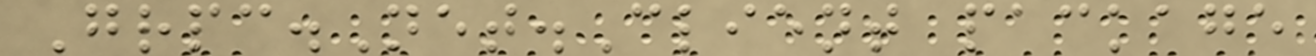Grpc.Net.Client package
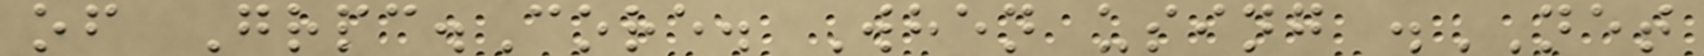of Grpc.Core. When using .NET
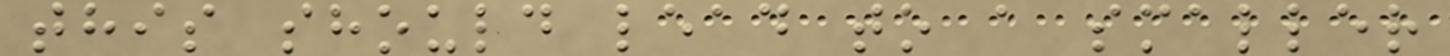this should lead to a smaller
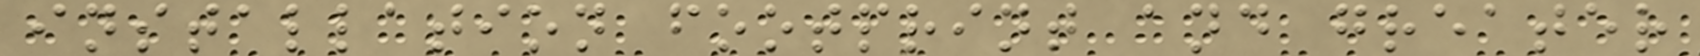installation footprint and greater
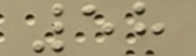58
